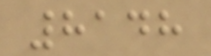8148
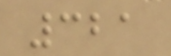321
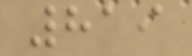819
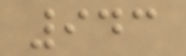943
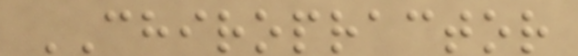CHIROPRACTOR
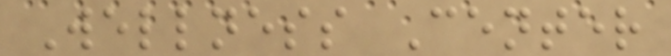Wellness Center
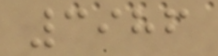3986
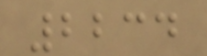2234
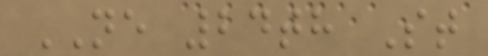NE 24th St
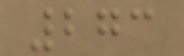273
